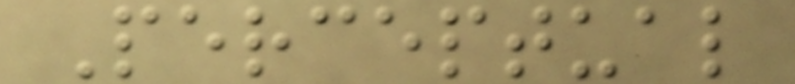Perceptual
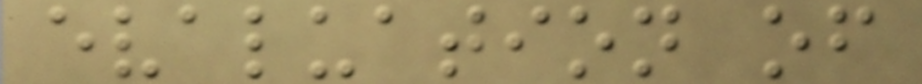evaluation of
